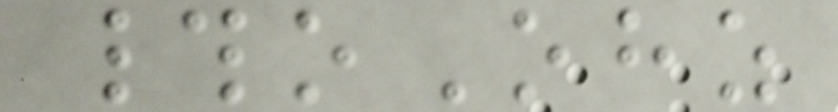#oOhz
